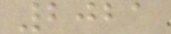2021
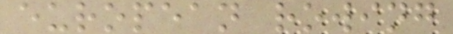european rowing
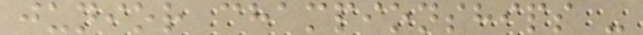junior championships -
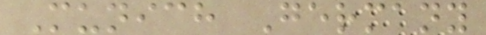Munich Germany
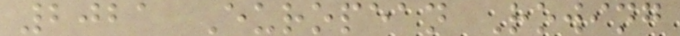2021 European Rowing
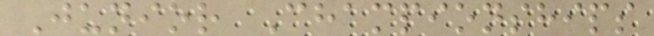Junior Championships
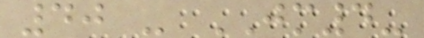40 - JM4-
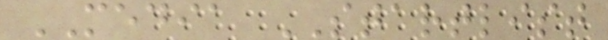MEDIA STARTLIST
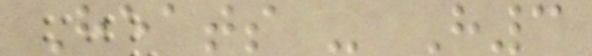Heats - H3
